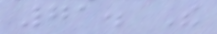71. The
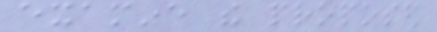examine the proposed
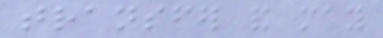transfer and may
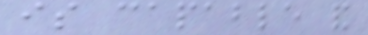is capable and
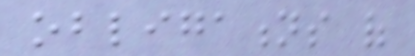obligations of
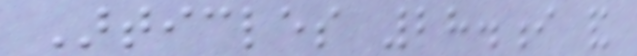Articles 28.i and
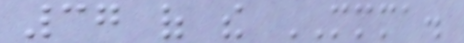37 of the MMMA.
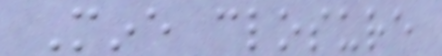Mine closure
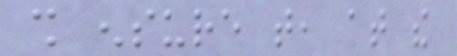shall ensure that, at the
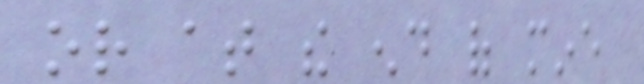or at the end of mine
